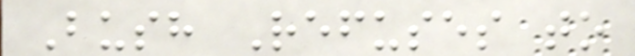Bush Refuses to
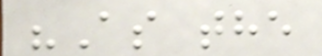"As the
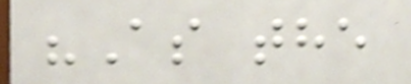"As the
